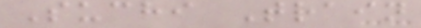Suchi Train
